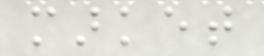market
